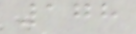178
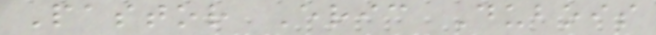Pastor Eric Dubois
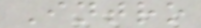Intro
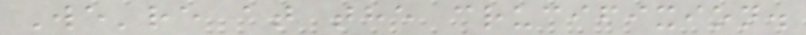We're at the crucifixion.
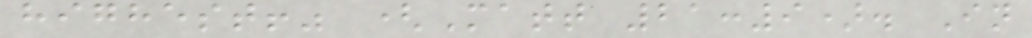highest!" (Matt 21:9). In
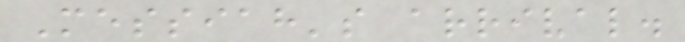Messiah's arrival.
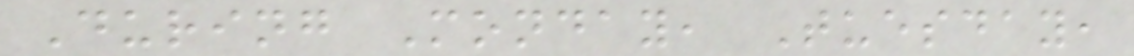During Monday, Tuesday,
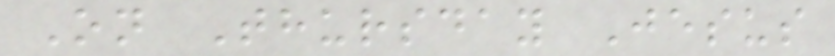On Thursday Jesus
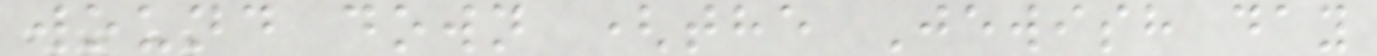wound down (the Jewish day
